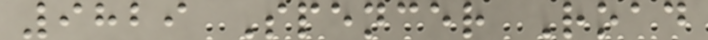9829 Spencer Road
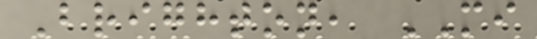Brighton, MI
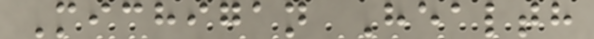Michigan Health
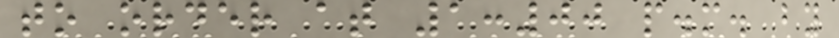to order at 1:00 p.m. by
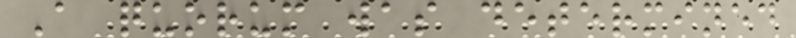A quorum was determined
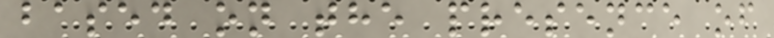based on the presence of
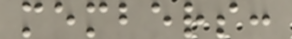members:
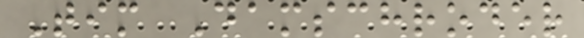Tim Damschroder
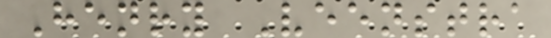Henry Veenstra
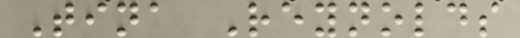Tina Reynolds
